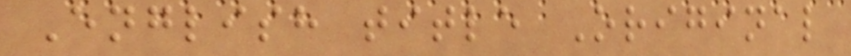English title Original
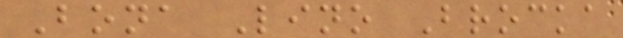Bona Lino Brocka
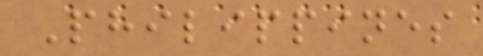Philippines
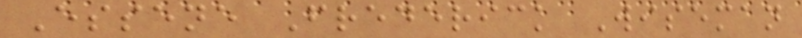Essene Frederick Wiseman
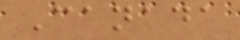Canada
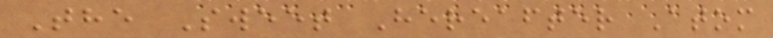The Sweet Hereafter Atom
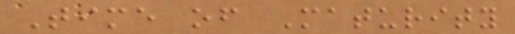Time of Maturity
